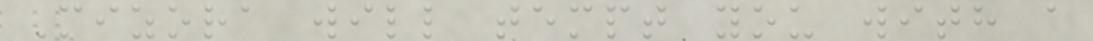Mizora will tempt you with a
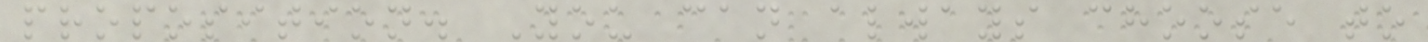proposition. You can always choose to
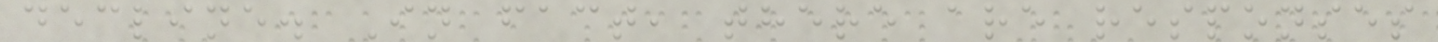decline. In fact, there are responses
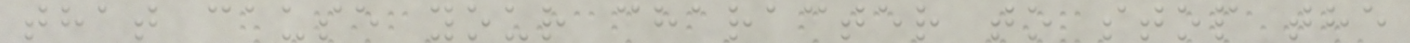that cause your character to stop the
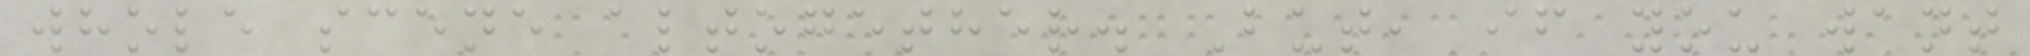whole scene altogether. But, if you want
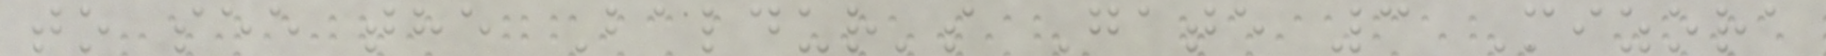to see the Baldur's Gate 3 Mizora
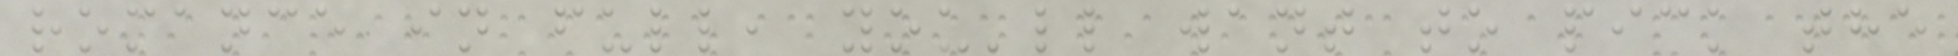romance in full, you'll want to pick the
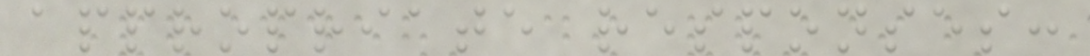appropriate responses:
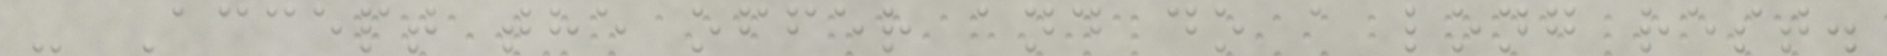- Accept the offer and do a long rest.
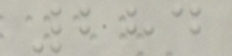284
